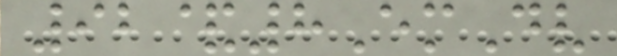92&8EmDv
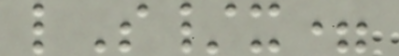lS/x=
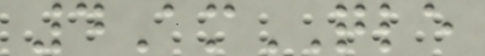4AmQLE
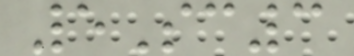5Sc3
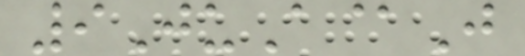9JuA@J
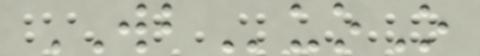WBuoO
